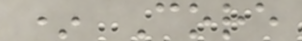* Core
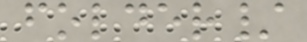folder/
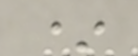*
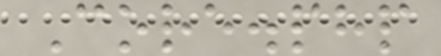Core.php
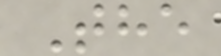The
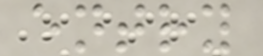entry
